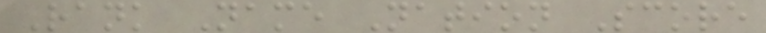Rank Name Nation Score
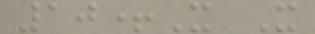10+X X
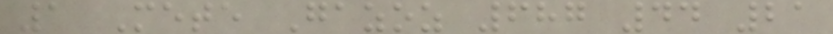1 Mete Gazoz 687 44 21
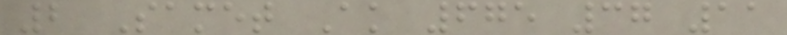2 Samet Ak 675 37 11
